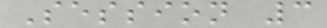Session 3
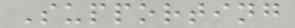Supporting
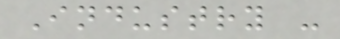Industry -
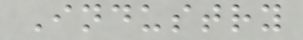Industry
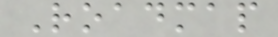Roadmap
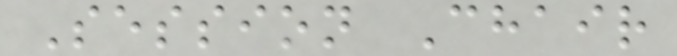Session Chair
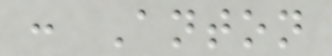: Anton
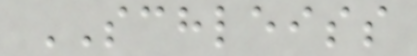SCHLEISS
